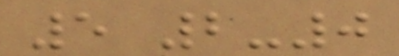5 2-0
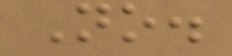No.
